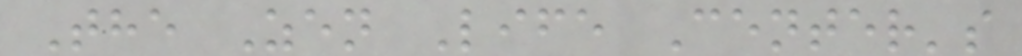The Zen Life Center's
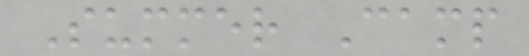Summer Camp
